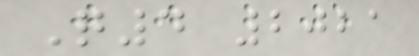Q4 2021
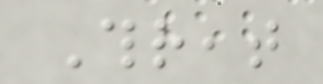Threat
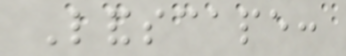Landscape:
